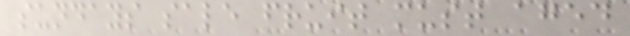sundays sale fruit must aged
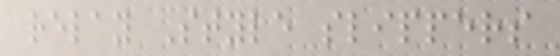relay Style slippers
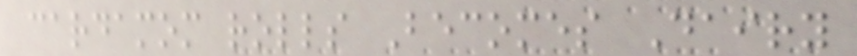cardamom rolls Becomes Dairy
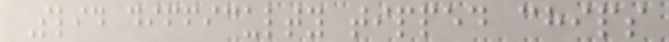Slid difficulty tipped chips
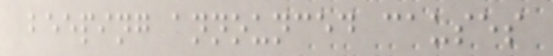beeping announced causes
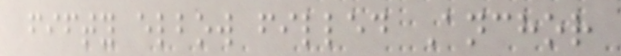fifty elbow filled Anchor
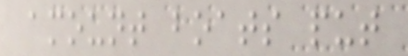amount boats put
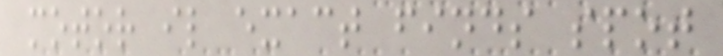motor il exact finds spot
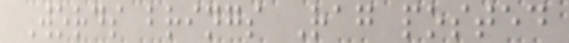Words brings Rag posted
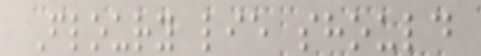Floury lie should
